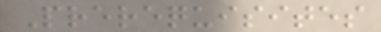Prerequisites
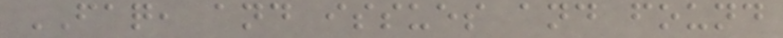FAQ, and issues and found
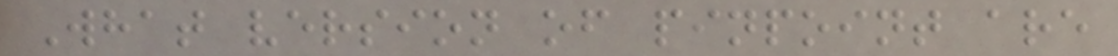What version of pinpoint are
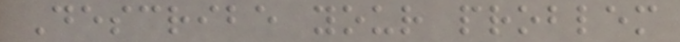Describe your problem
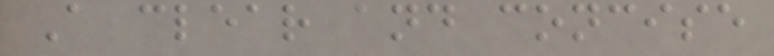A clear and concise
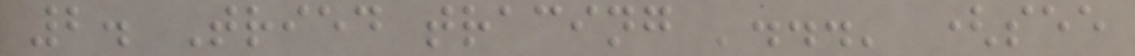2. Tried tracing '...' (see
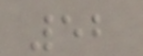52
